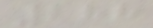288
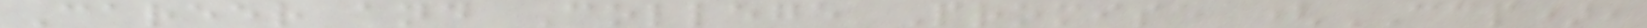Career and College Promise (CCP),
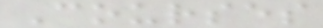Courses
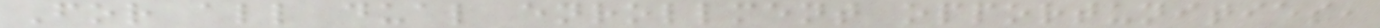For all dual enrollment opportunities,
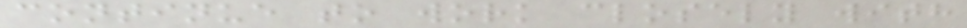continue to work closely with
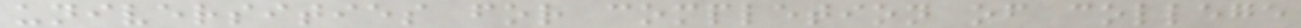universities for completion of college
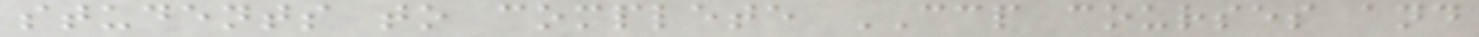students to complete CCP courses and
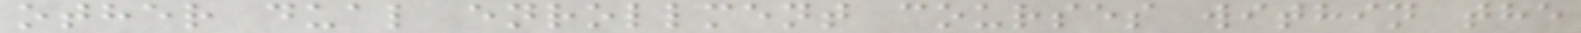other dual enrollment courses within the
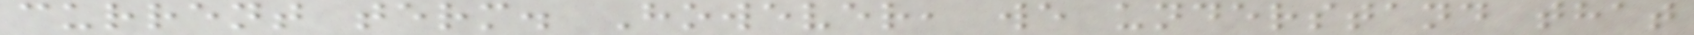current term. However, we understand that
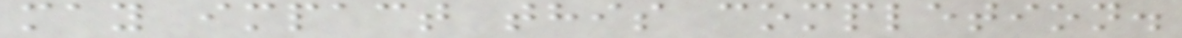may impact this completion.
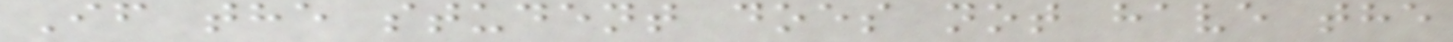If the student does not have the
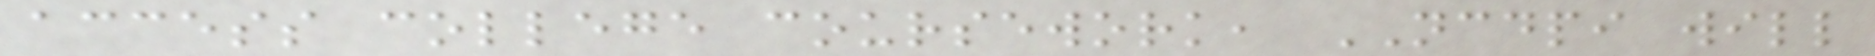access college coursework, NCDPI will
